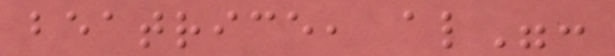beatrice, al":
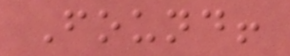Found!
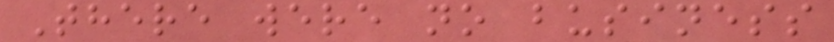There were no business
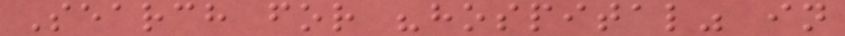Search for "hospital" in
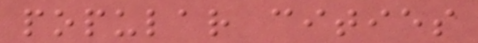popular cities
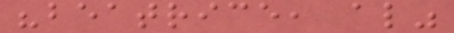"beatrice, al"
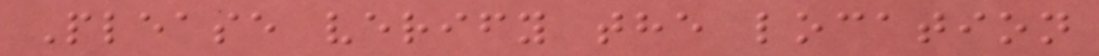Please verify the location
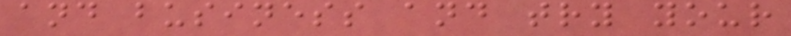and business and try your
